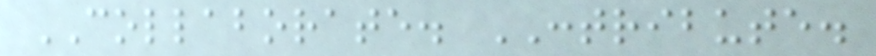COLLABORATE. CONTRIBUTE.
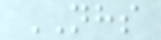NHS
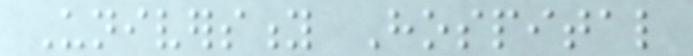University Hospital
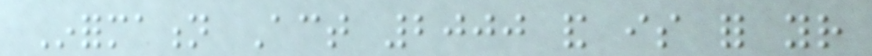Information Act 2000 and is for your
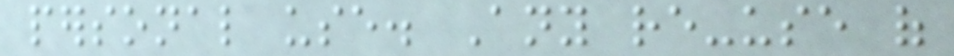personal use. Any re-use of
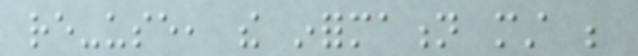re-use, the information must be
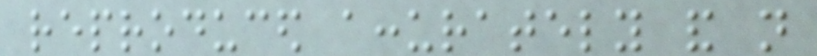reproduced accurately and not
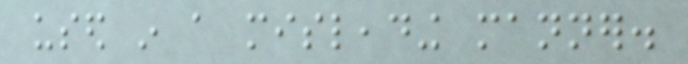used in a misleading manner.
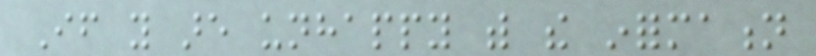If you are unhappy with the information
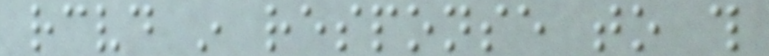received in response to this
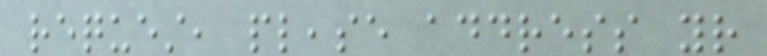request, please address your
